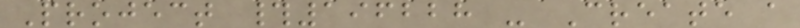Project #196228 - Create a
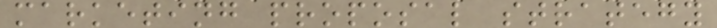marketing proposal strategy
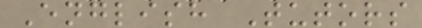English Tutors
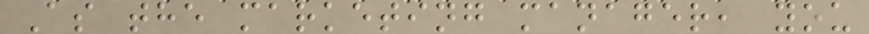As the marketing manager, you
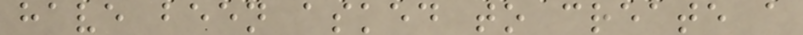have been asked to create a
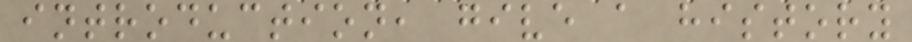introduction, give a history
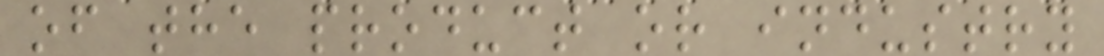of the product or industry
